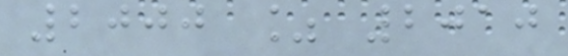2000 % 2010
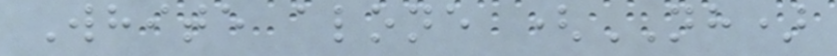White alone (NH)
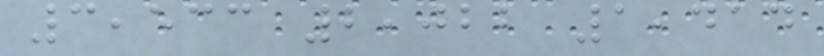3,533 2,022 1,414
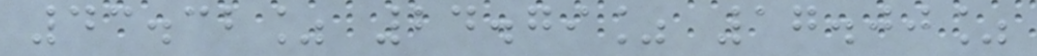43.32% 24.79% 17.00%
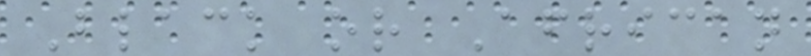Black or African
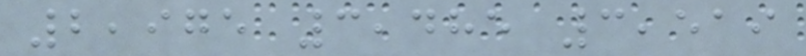2,975 3,485 3,519
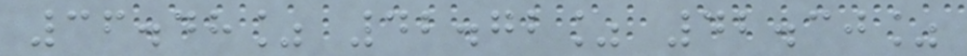36.48% 42.72% 42.30%
